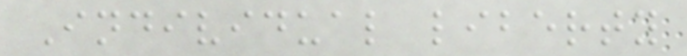Individual liberty
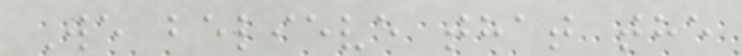We believe that the
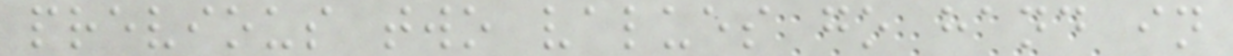previous two values go hand in
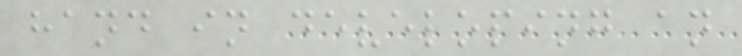hand in developing an
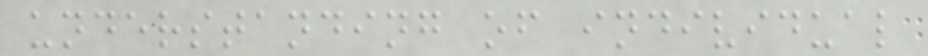understanding of individual
